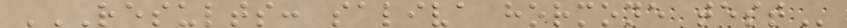RESULTS: SALIVA HORMONE TEST
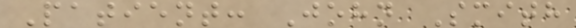Patient: John Smith
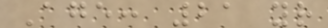Age: 21 yr
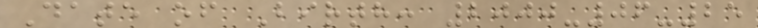Date of Birth: 2000-06-25
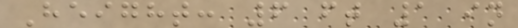Height: 6 ft 1 in
